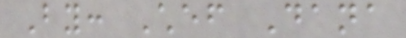By: Chef Dana
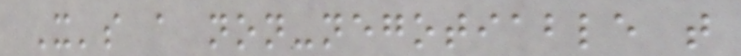It's a non-negotiable that
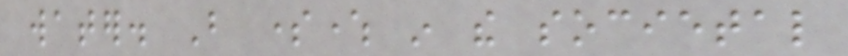water. But somewhere in the societal
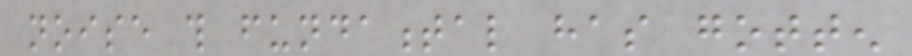noise this fundamental has gotten
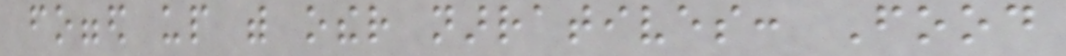fogged up with other narratives: Food
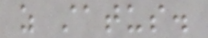as status.
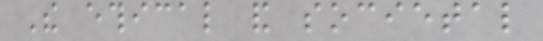The ethical and societal
